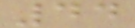44
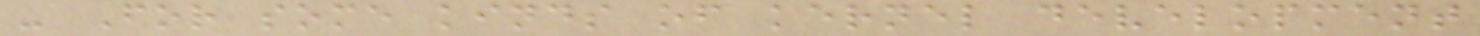- For some kinds of kernel development
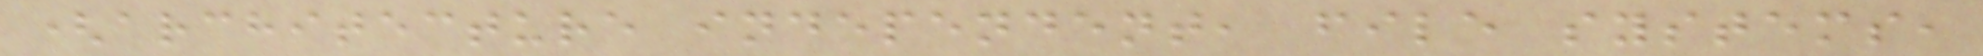(architecture independent, file systems,
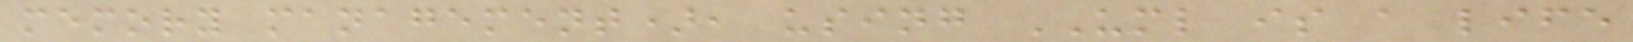memory management), using UML is a life
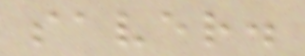saver.
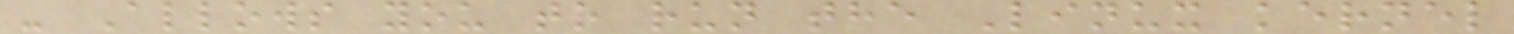- Allows you to run the Linux kernel
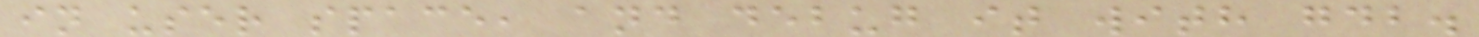in user space, and debug it with gdb.
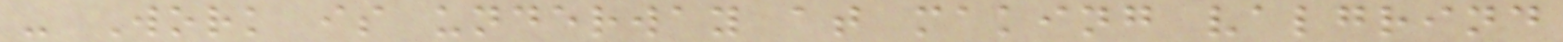- Work is underway at making valgrind
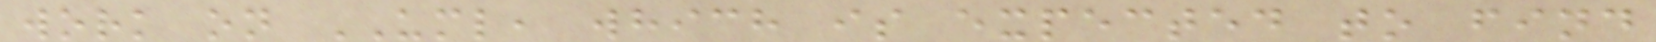work on UML, which is expected to find
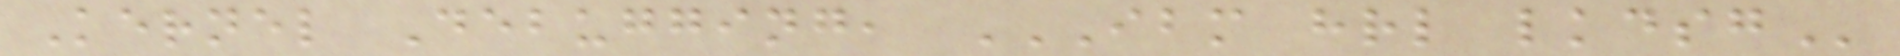Kernel Debugging, IBM HRL LKDSG
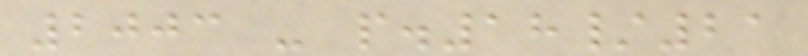2003 - p.18/21
